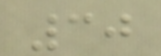30
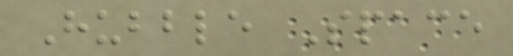Hubble Space
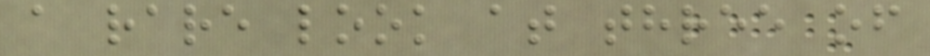a rare look at three of
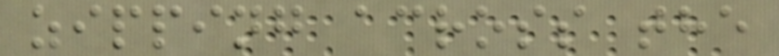zipping across the
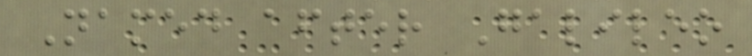Named after Galileo
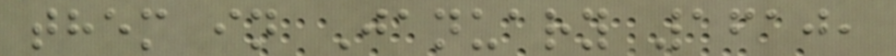them in January 1610,
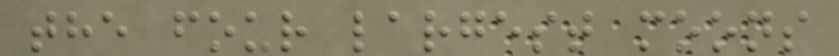the four largest moons
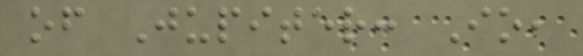of Jupiter: Io,
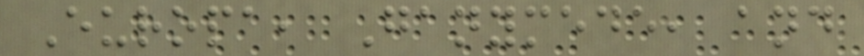Europa, Ganymede, and
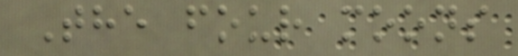The four moons
